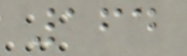164
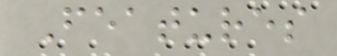Features
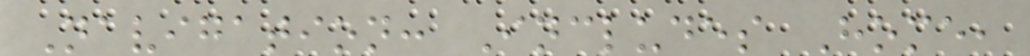Navigation: Includes Home,
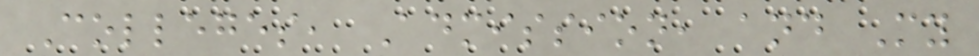Colleges, Admission, and My
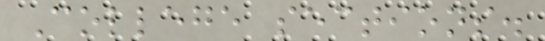College sections.
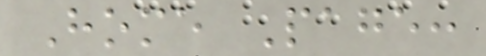Home Page:
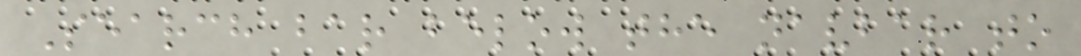Search bar below the navbar to
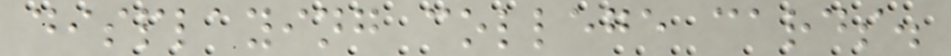displaying college cards.
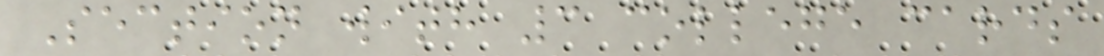Section with 3 college cards
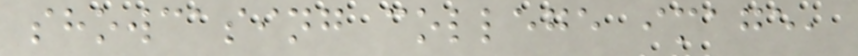showcasing college image,
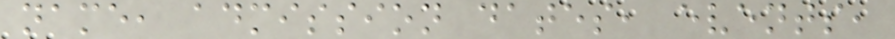name, admission dates, events,
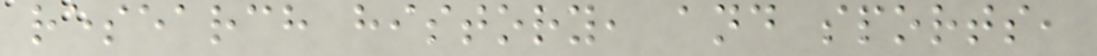research history, and sports,
